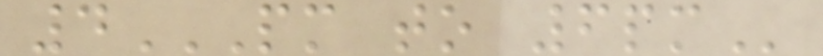4PM TO 6PM
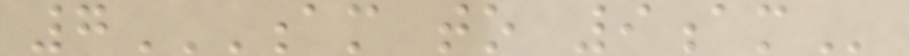7AM TO 9AM
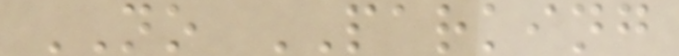NO PARKING
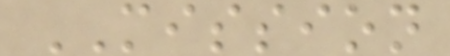MISSION
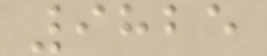9825
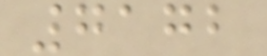7172
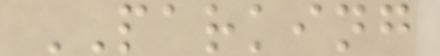PARKING
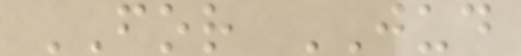FOR JUD
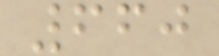660
